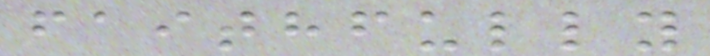faithfully
